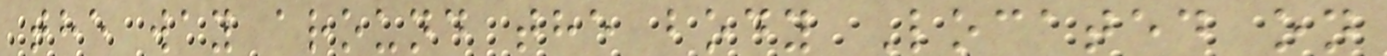the way around the body Located on
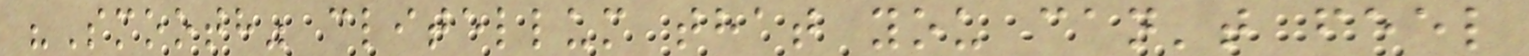"Smooth" clitellum that you can't feel
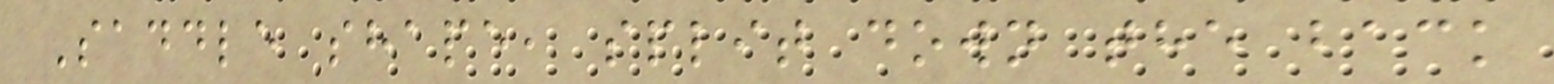Saddle shape, split down the back
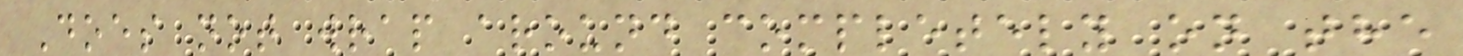Does not wrap around completely on the
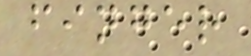finger
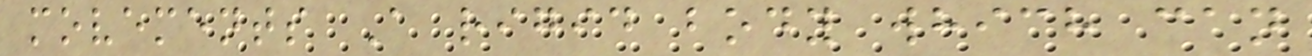movements A rigid body which can
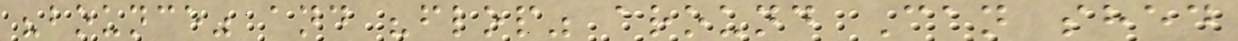"bounce" and "flop" around Can shed
